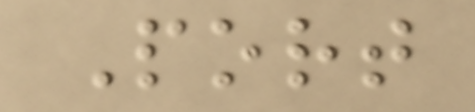Port
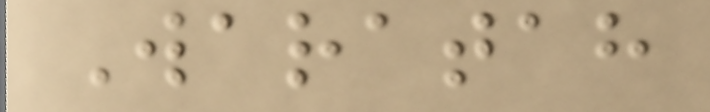Waratah
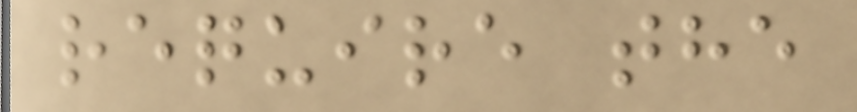require the
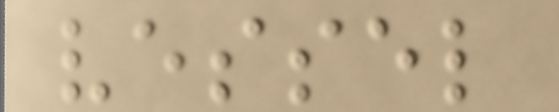vessel
